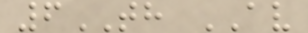6TH AV
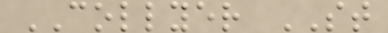COLLYER ST
